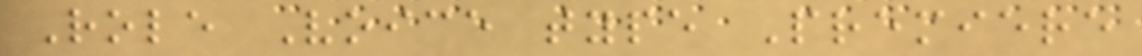Role Voice type Premiere
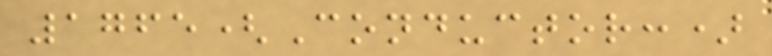1765(Conductor:)
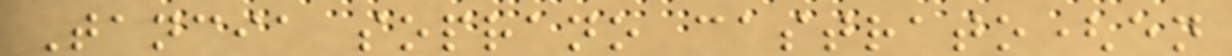Tancia soprano castrato(en
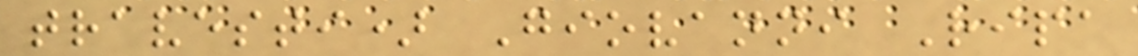travesti) Giovanni Ripa
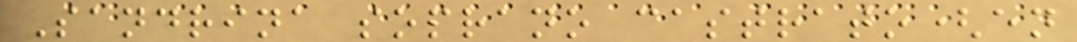Sandrina soprano castrato(en
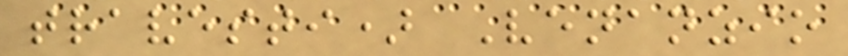travesti) Venanzio
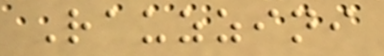Rauzzini
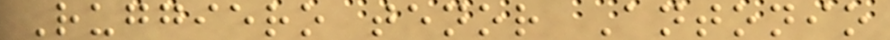Ruggiero tenor Antonio
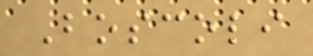Boscoli
